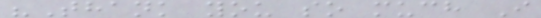"Thank you so much I
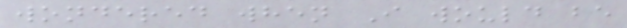wondered when I would be
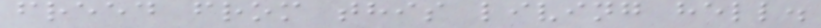freed from this living hell.
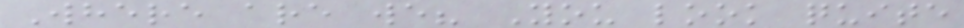Where are we? You look quite
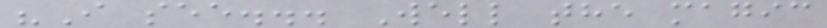"I see... Well the magic
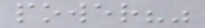power?"
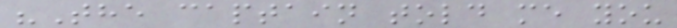"The captain told me you
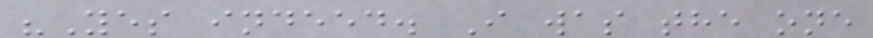"Yes indeed. I was the one
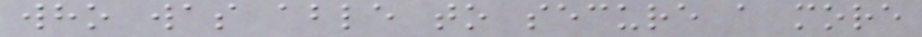who was able to secure a more
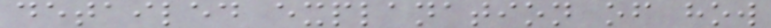detailed explanation of how
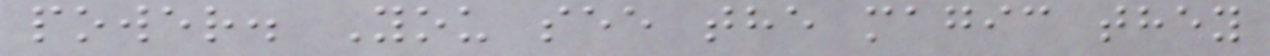power. You see the magic they
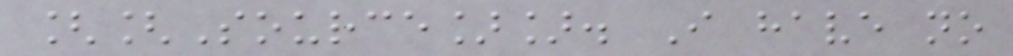[[Source]]. I have no
